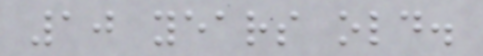10 years old.
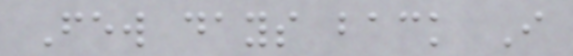Few days back I
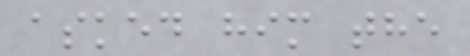asked him the
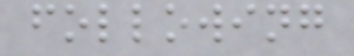following
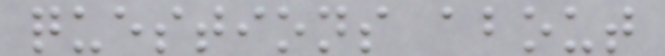questions about
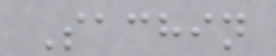Sachin
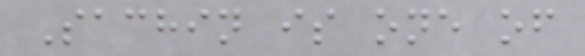Sachin is one of
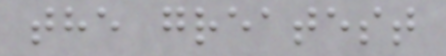the greatest
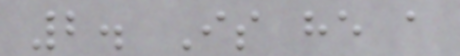2. Is he a
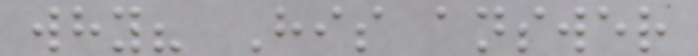why? His answer
